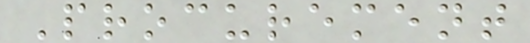Procurement
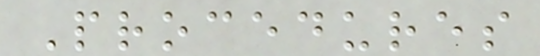Procedures
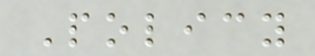Policy
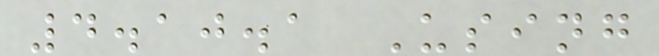4.10.1 Using
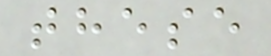these
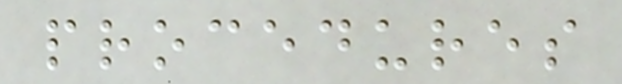procedures
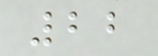22
